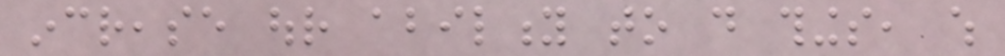increase our ability to do things, which
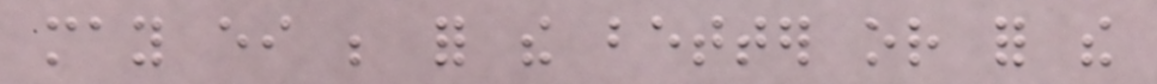may either be for the better or for the
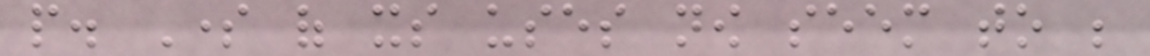people. Some of its uses now seem to be
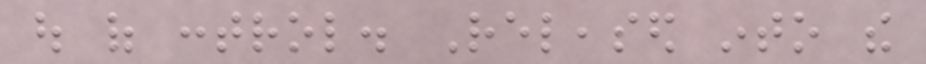out of control. Released into the
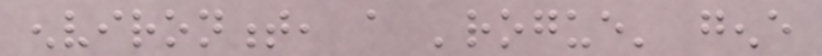environment, a 'rogue' gene
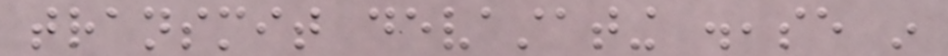transmit devastating disease in
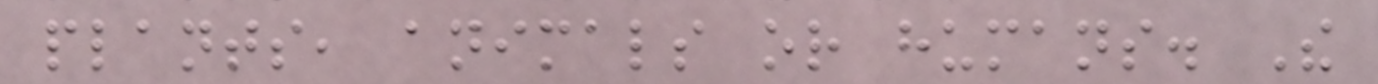plants, animals or humans. The
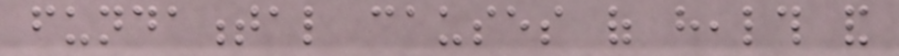fundamental causes of health and
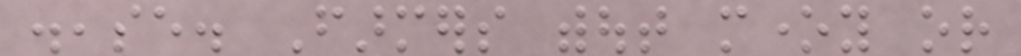disease. Farmers without money or
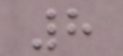8
